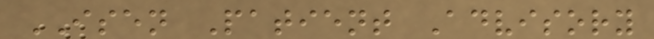ISEN Patient Advisory
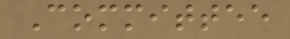Committee
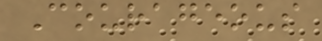Courageous
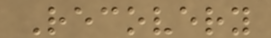Recovery
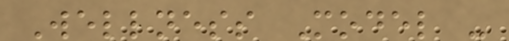Wellness Model -
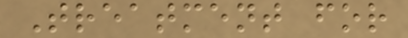Treatment for
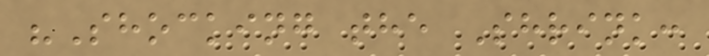"Shocking the Shrink:
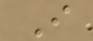I
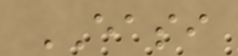EASI
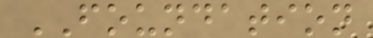FOUNDATION
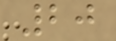20
